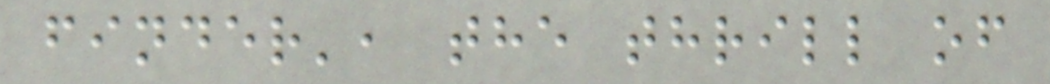finder', the thrill of
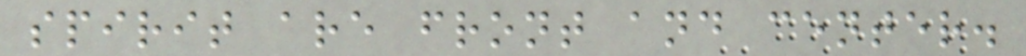spirit are front and center.
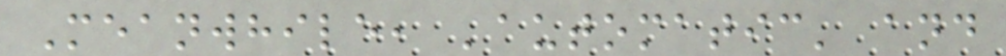Meanwhile, 'automatic' and
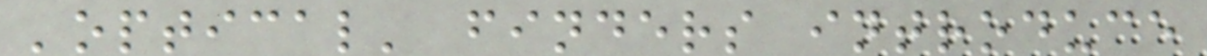'optical' finders introduce
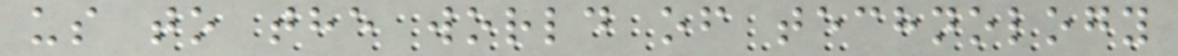us to the world of technology
